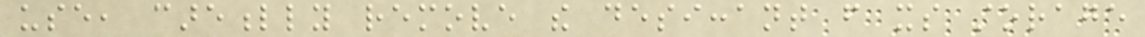use, carefully remove the desiccant from its storage
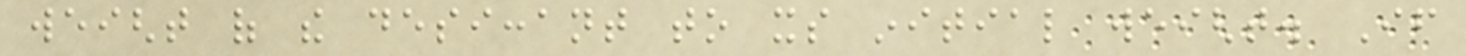weight of the desiccant to its initial weight. If
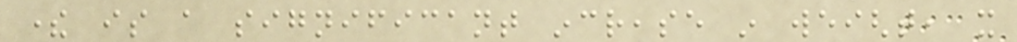there is a significant increase in weight, it
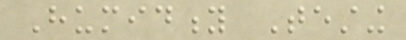Humidity Testing
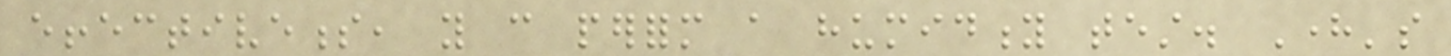effectiveness, you can perform a humidity test. Here's
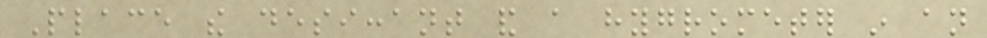Place the desiccant and a hygrometer in an
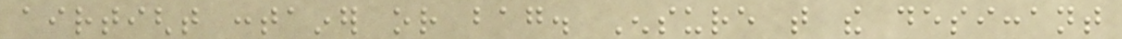airtight container or bag. Ensure that the desiccant
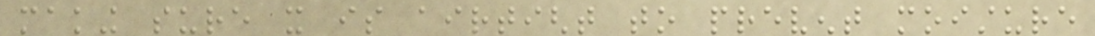making sure it is airtight to prevent moisture
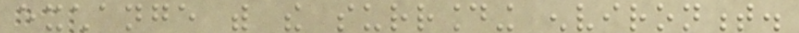exchange with the surrounding environment.
